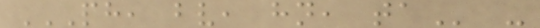PH, BV, HN, TA -
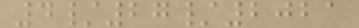4/27/2021
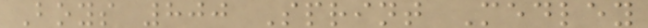Boys 800 Sprint Medley
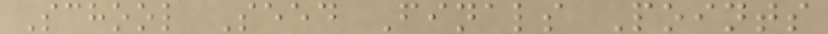School Seed Finals Points
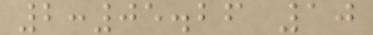2:05.26 10
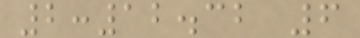2:12.32 6
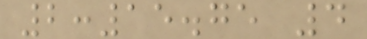2:15.75 4
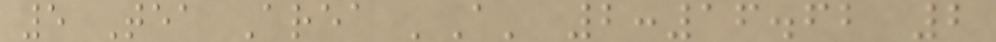5 Tea Area 'A' 2:16.62 2
